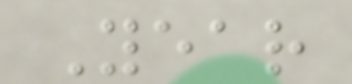Year
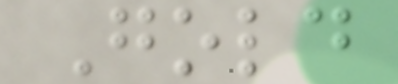Gold
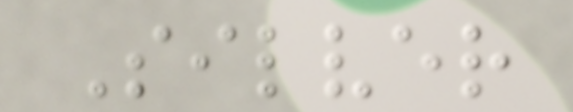Silver
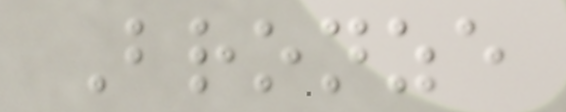Bronze
